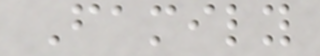Family
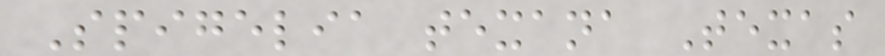Spigelia texana Texas
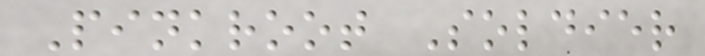Pinkroot Soldier
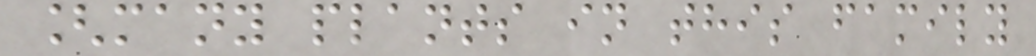[many plants in this family
